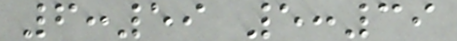6:59 5:39
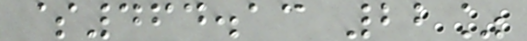$464.13 22%
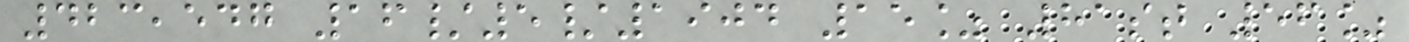423,547 16/5/1904 15% 81st 56%
